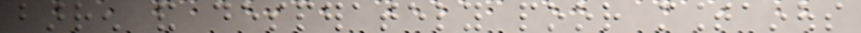barren and desperately poor mountainous
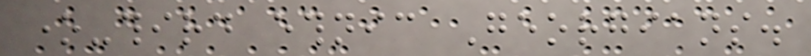one-third ethnic Georgians.
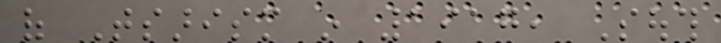of Tsarism in 1917, South
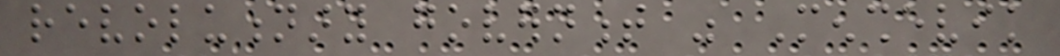revolutionary government was Menshevik
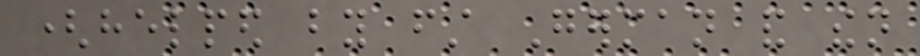(helped by first German and then
